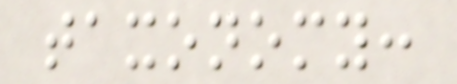taxonomy:
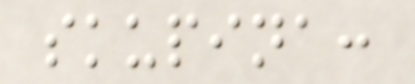skupina:
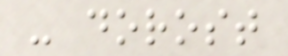- dorost
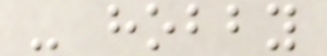- hobby
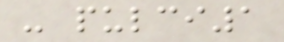- pulci1
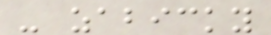- zabicky
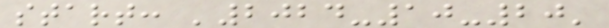start: '2024-10-20'
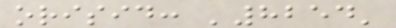orisid: '8254'
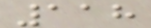118
